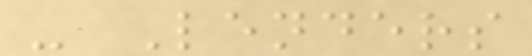- Lenders
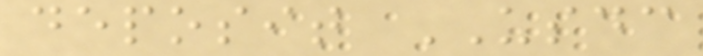deposit USDC
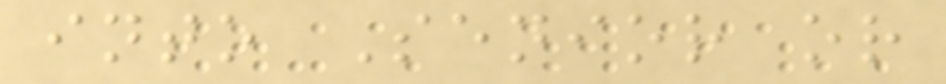into Senior or
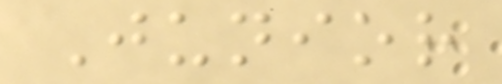Junior
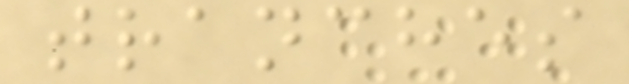tranches
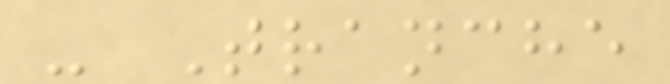- Tranche
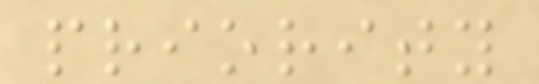priority
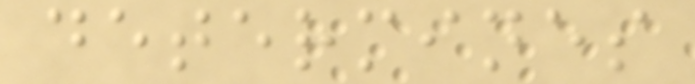determines
